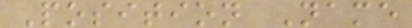Position Name
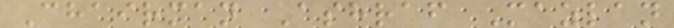Chairman Ashraf Mazlan
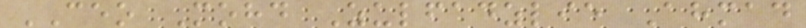CEO Mohd Zulfadzlie Ahmad
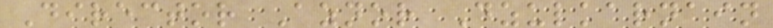Director Aznor Dzulkarnain
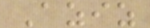Aziz
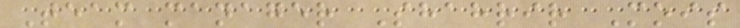Team manager Shahrir Mois
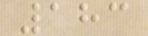183
